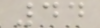44
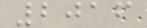2016
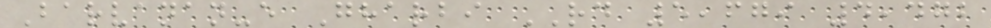Barvanan-e Gharbi RD 5,679 4,472
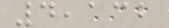4,132
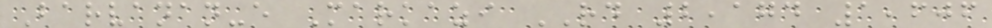Barvanan-e Markazi RD 2,174 1,606
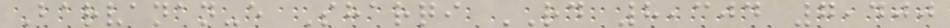Barvanan-e Sharqi RD 8,304 7,400
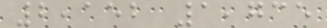2,152 1,735
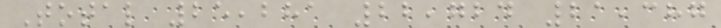Total 25,281 22,724 21,387
